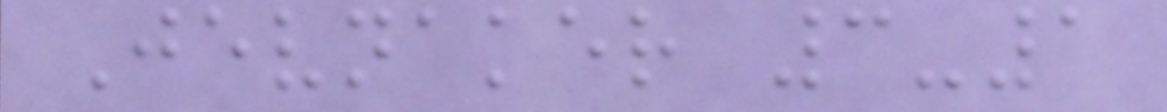Jevnaker 3-1
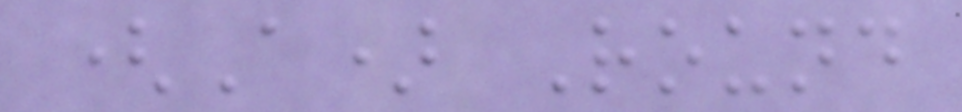(A) Round
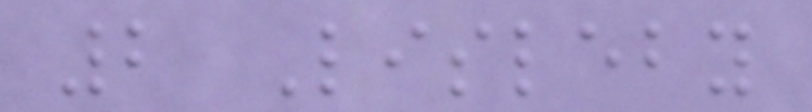2 Lisleby
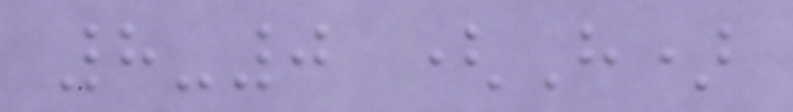8-0 (H)
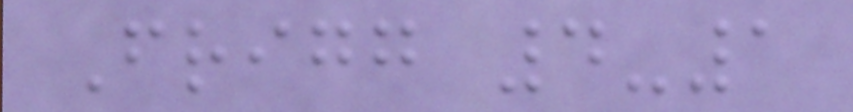Frigg 4-1
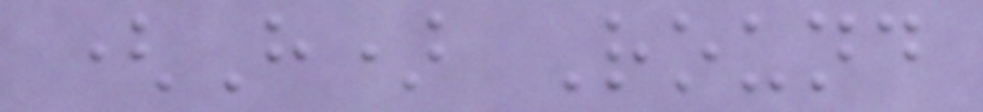(H) Round
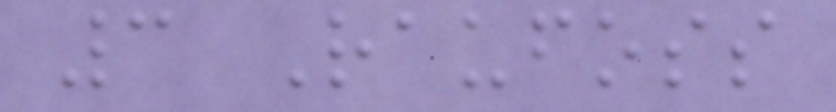3 Raufoss
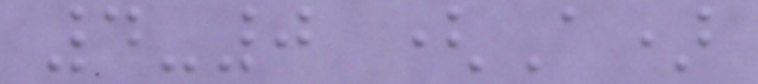4-0 (A)
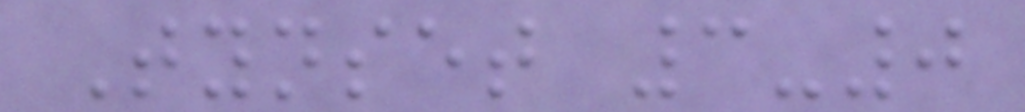Tynset 3-0
